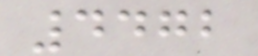4472
